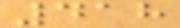418
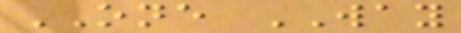ONE WAY
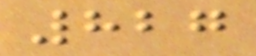827
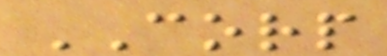CORP
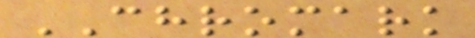CHROMARK
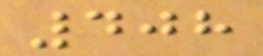408
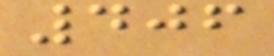406
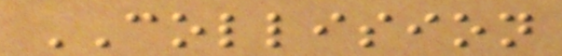COLLISION
